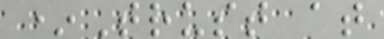*Trust at
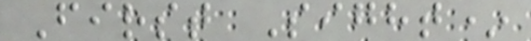First Sight*
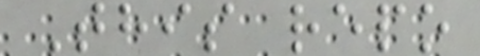This repo
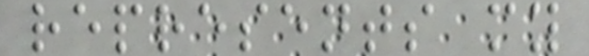represents my
